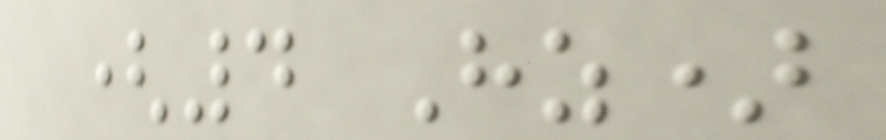(4 Hz)
